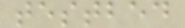testbed
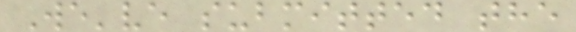We've submitted the
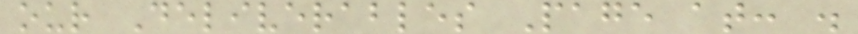our Deliverables Page at: .
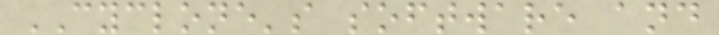CYCLONE's software and
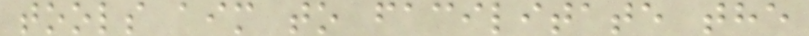tools aim to facilitate the
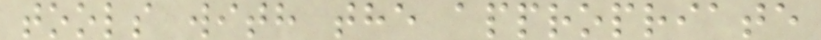tools with the appropriate
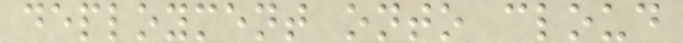deployment onto cloud
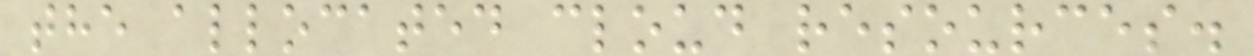the allocated cloud resources.
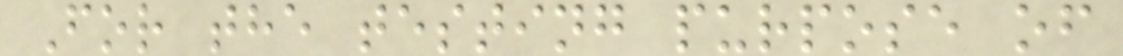For the testing purpose of
